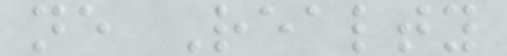ne Realty
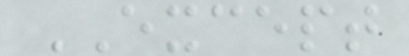EXCEPT
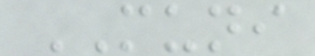MUNI
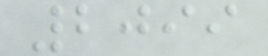2099
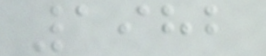1982
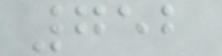752
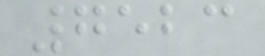7523
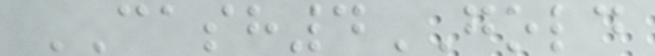CASH4GOLD
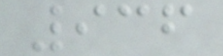936
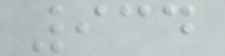934
